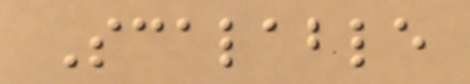Scalable
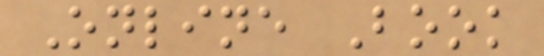Online Book
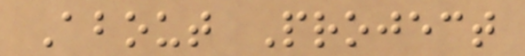About Project
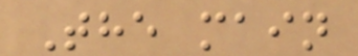The main
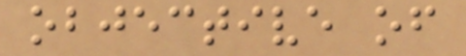objective of
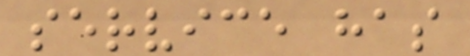service has
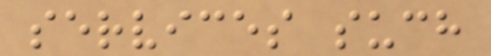services such
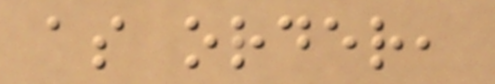as order,
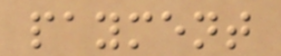payment
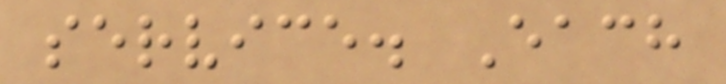service. Each
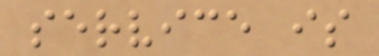service is
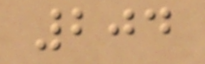204
